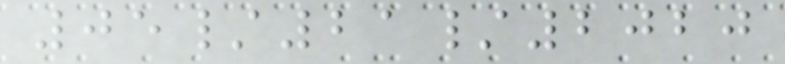05/21/2020
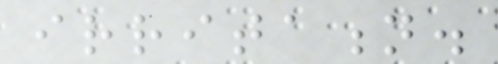irritation.
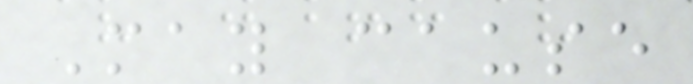May cause
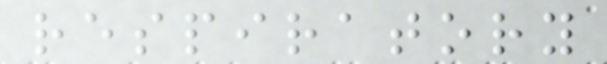respiratory
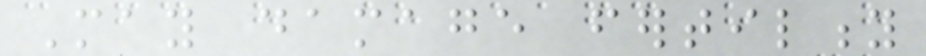May damage fertility
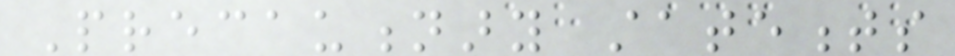Precautionary statements
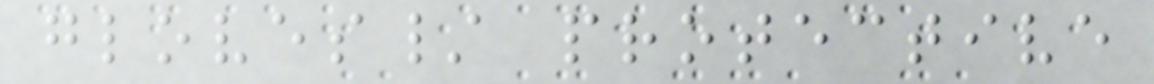gloves/ protective
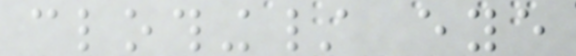clothing/ eye
